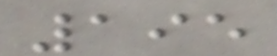195
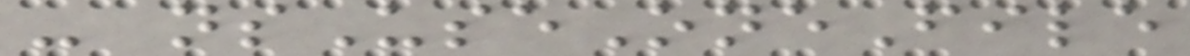- nsUseOneFile
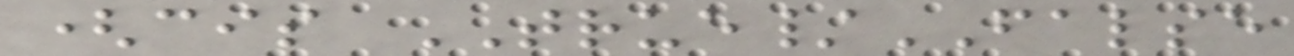(cis TRUE/FALSE
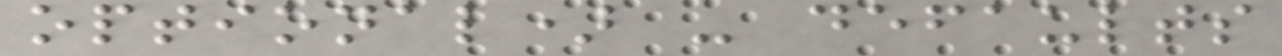optional) - defaults
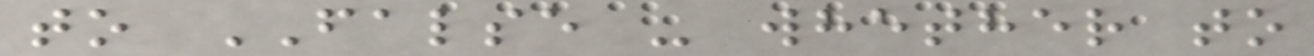to FALSE - whether to
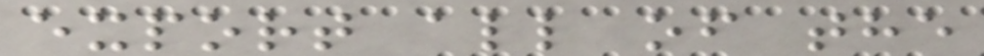export all of the
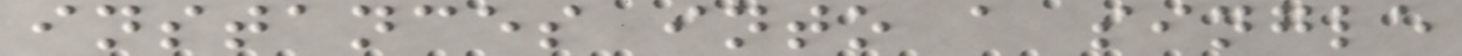instances into a single
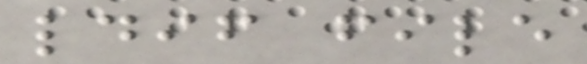ldif file
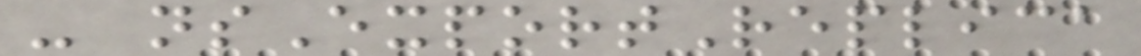- nsExportReplica
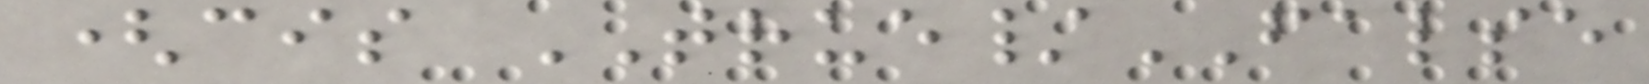(cis TRUE/FALSE
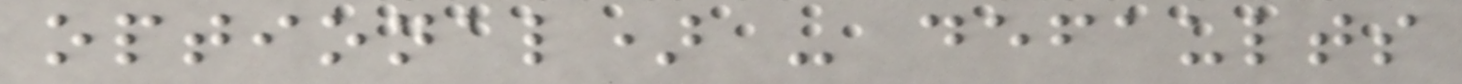optional) - defaults
